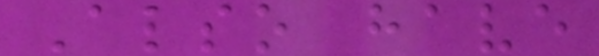Also have
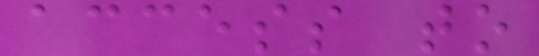access to
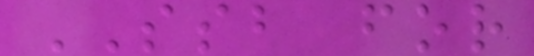SSB for
